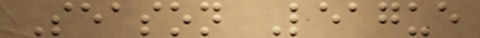Season League
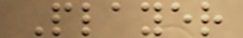Player
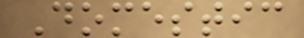Domestic
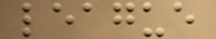league
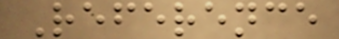Reference
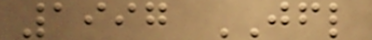1997 JFL
